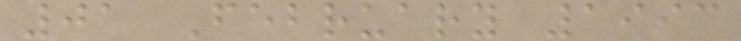01 February 1993
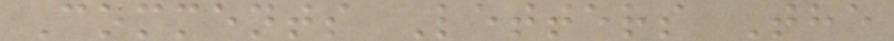Comments Letters The
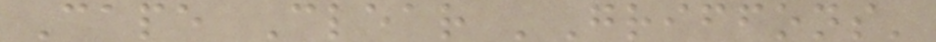Cape Clear 'Griffons'
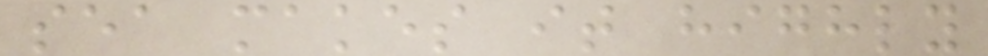sea makes it highly
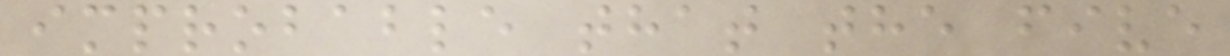improbable that the five
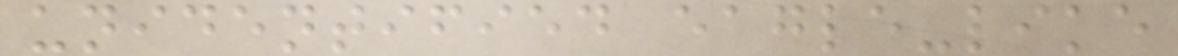unidentified eagle-like
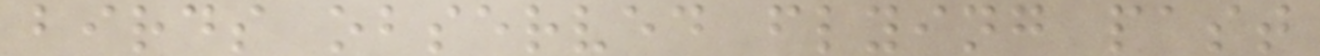birds observed flying past
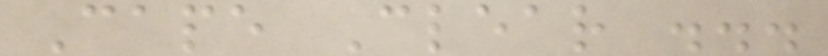Cape Clear ...
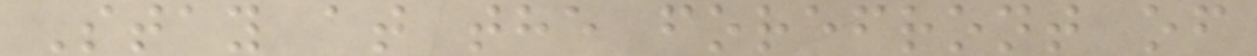Stay at the forefront of
